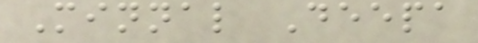Minnal Deepa
